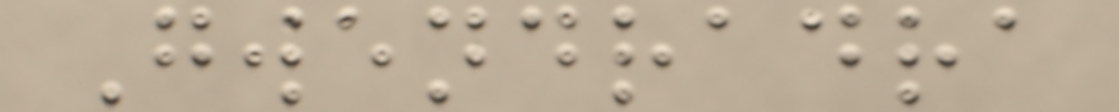Gwendradra
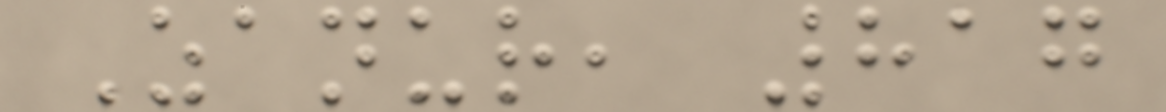Zanur, 817
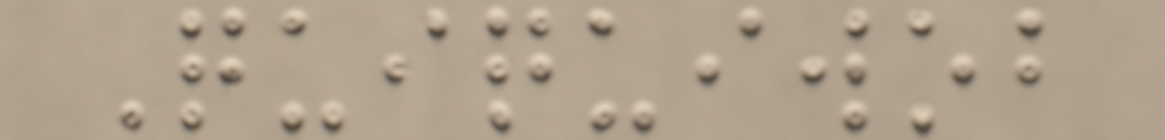Quiquiwob
